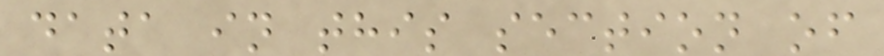data in this section of
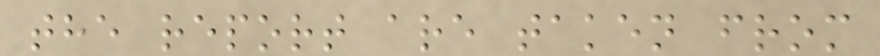the report are taken from
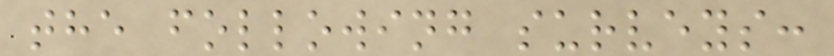the following surveys:
